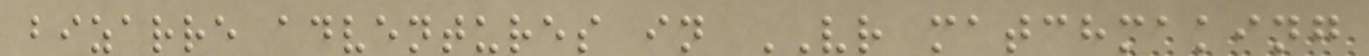bizarre adventures in VR matchmaking
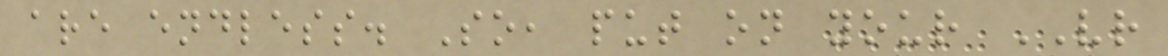are endless. So, put on your VR
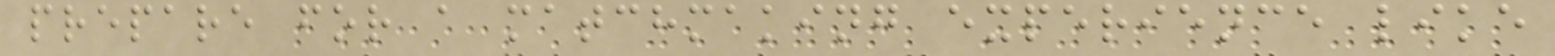prepare for a matchmaking experience like
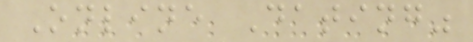Online Dating"
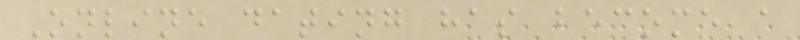Online dating has become a
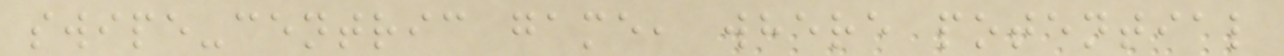swipe-centric game, where potential
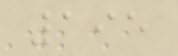195
